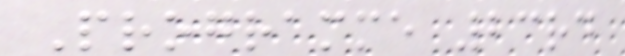Programme 23rd
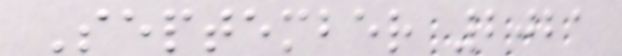September 2021
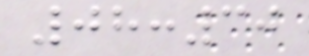08:30
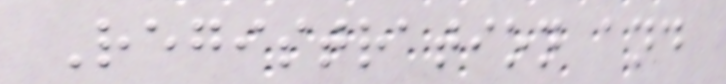Registration and
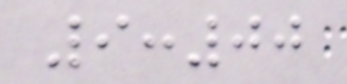9:00
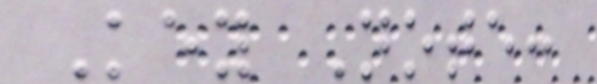Key Note:
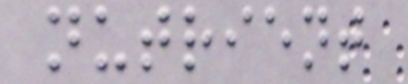nutrient
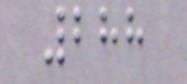288
